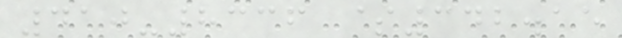410-8336 $342.15
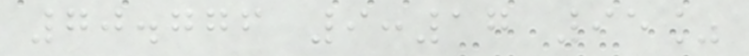70.776 9:17 95%
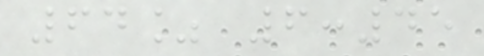64% 6:45
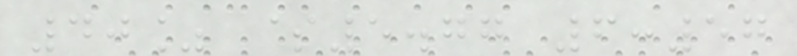40% $5.77 6:57
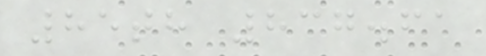85th 837.61
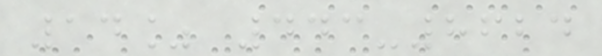14% 443-8624
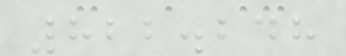822.248
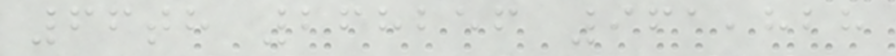66th 268256 961,828
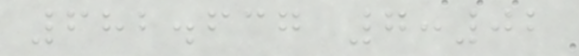682.637 7:02
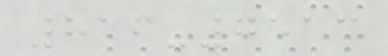816-7513
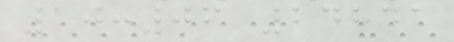10:06 24841
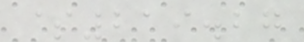$219.27
